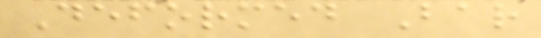Deformed Bar
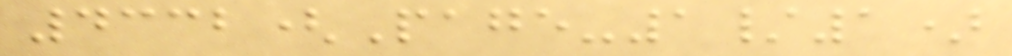4332(Page-1/1)
